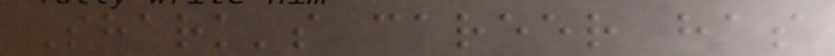Shark's career has
